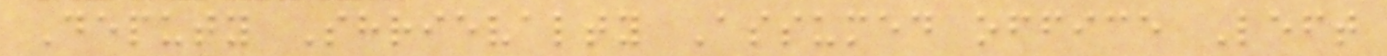Deputy Shrievalty Assumed office Left
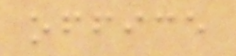office
